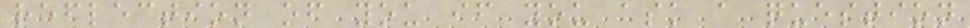reflection of you if you ask a question
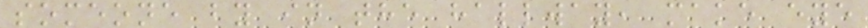someone by in the hallway, make eye
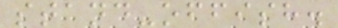stand-offish.
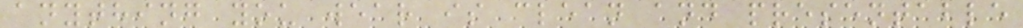anything you wear is clean and presentable
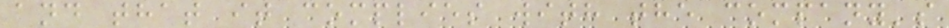and that it complies with the company's
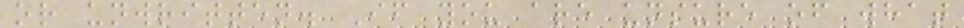or unwritten. If you are unsure of what
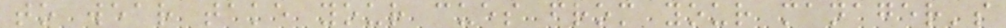to wear take your cues from your manager's
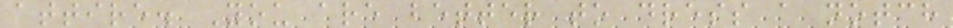attire. You are better to dress a notch
